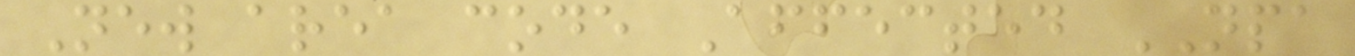New area code Affected NPA
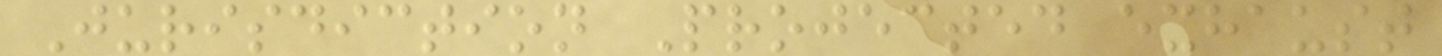Jurisdiction Projected exhaust
